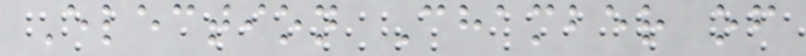Election Chamber of
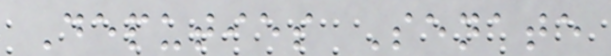Deputies Senate
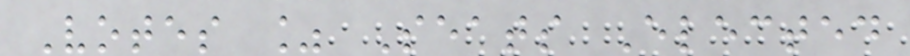Votes % Seats Elected
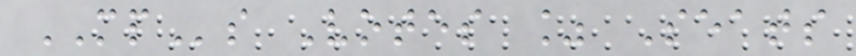MPs Votes % Seats
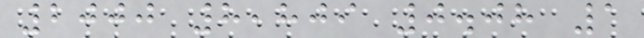2000 8,809 0.08 1
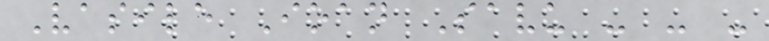Vasile Ioan Savu - - -
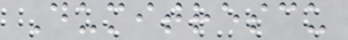Dumitrescu
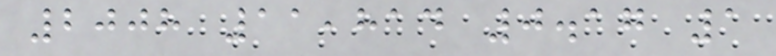2008 11,814 0.17 1
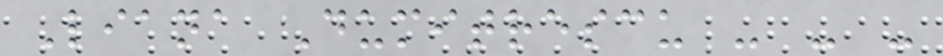Liana Dumitrescu - - -
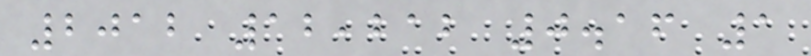2012 12,212 0.16 1
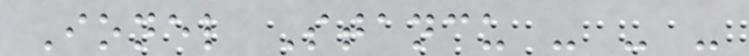Ionel Stancu - - -
